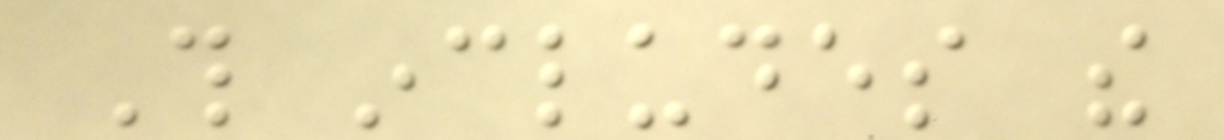This includes the
